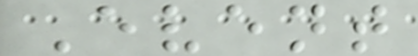Event
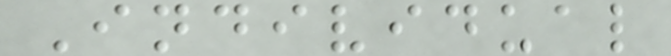Individual
